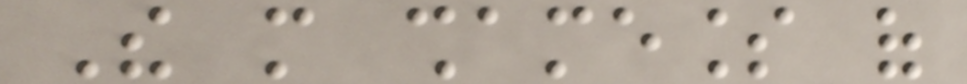The more shameless of
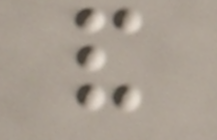and
